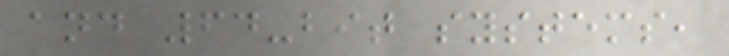and 64-bit systems,
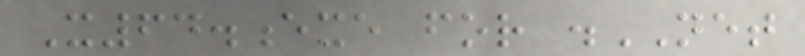X64.exe for .NET
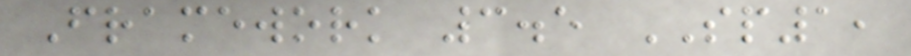Framework 3.5 SP1,
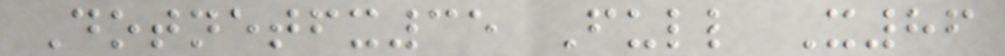Dotnetfx35 Full X86
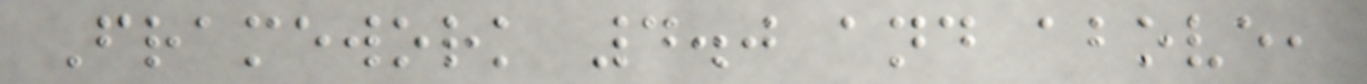Framework 4.0 and above,
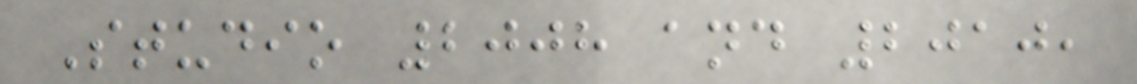Studio 2008 and 2010,
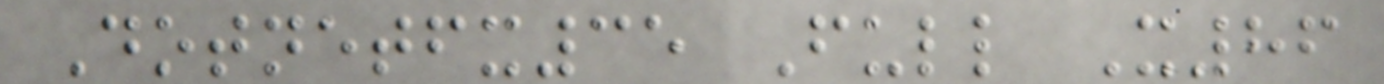Dotnetfx35 Full X86
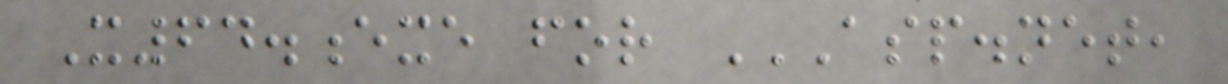X64.exe for ASP.NET,
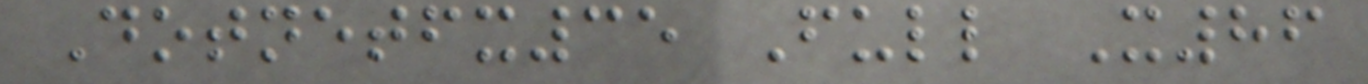Dotnetfx35 Full X86
